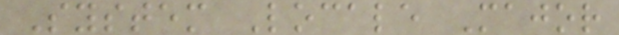System Locale Major
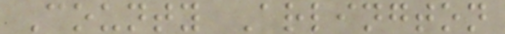County Arlington
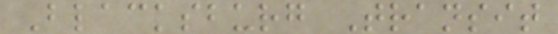Blacksburg Transit
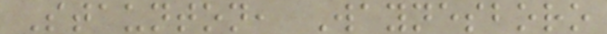Staunton, Waynesboro
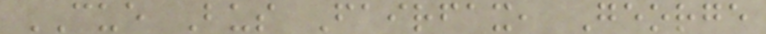CUE Bus Fairfax, George
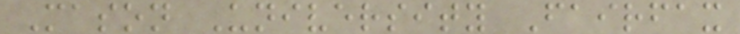Mason University Fairfax
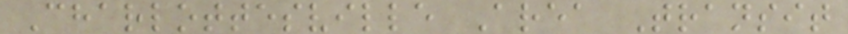Charlottesville Area Transit
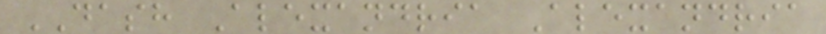DASH Alexandria Alexandria
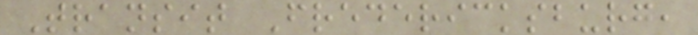Transit Fredericksburg,
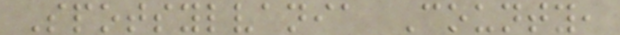Spotsylvania County,
